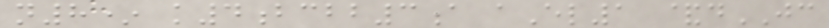n8* k4bcbb3a aEl1 &dJC
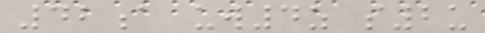42a uw4z s2u
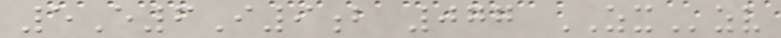5E6I9b 077 ZXzv
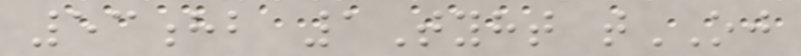53hb 1Tyht tOJ
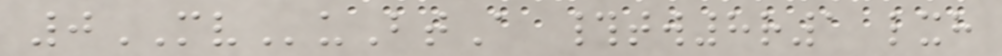0MVuBtA #tw8r1 lxh
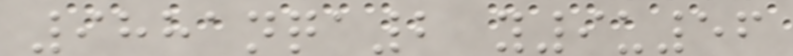9881nqa2 y9u56
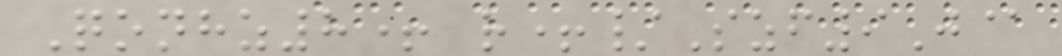Qonhz8+ r+/Szf9J@
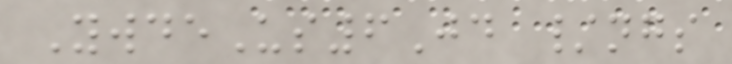YwdeUs6Jd /ngs
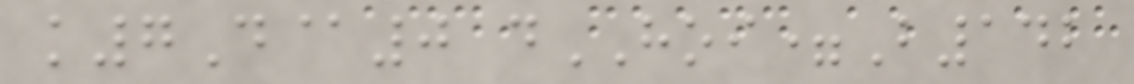k7D@0 dHOI=B142
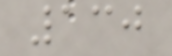130
